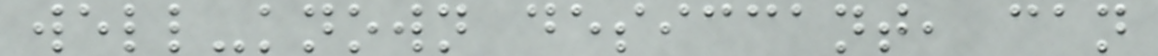well-known desiccant, can
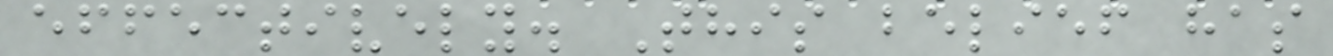effectively. This belief has
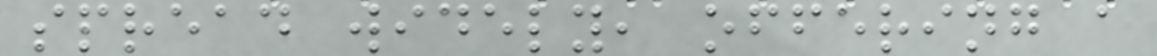spread widely, offering a
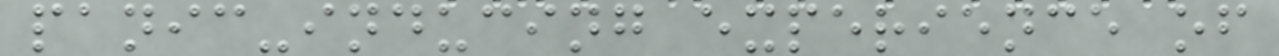panic-inducing experience of
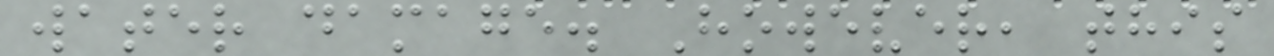water damage. However, this
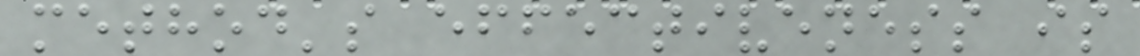method's effectiveness is
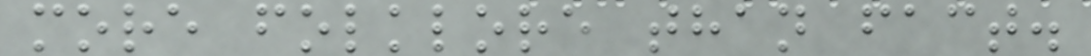more folklore than fact.
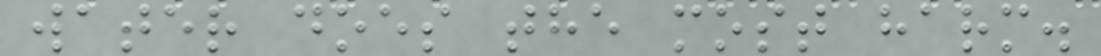water does the most harm.
